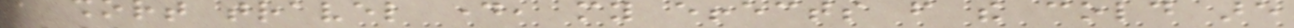a short travel day, my effects from the cold are
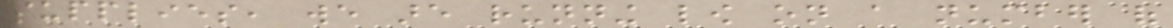supplies, we are running low on a number of
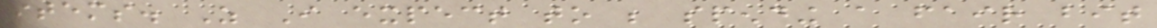items. As I expect to be spending a fair bit
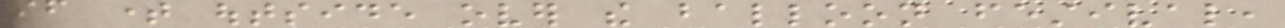if time outside over the balloon festival,
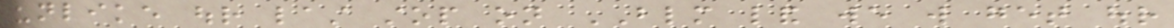unlike our last stop on BLM land we will get our
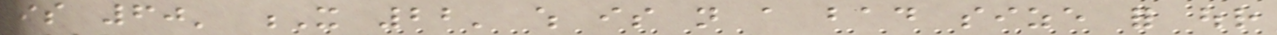is 60' X 22' which is not a bad size for our
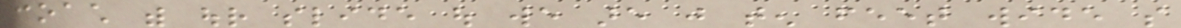coach with our slide out we are just ten feet wide so
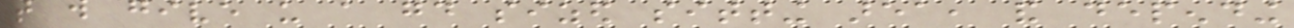that will give us a good sized sitting area, and depending
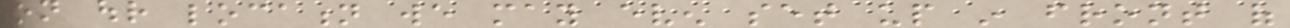on our location we may even set up in front of
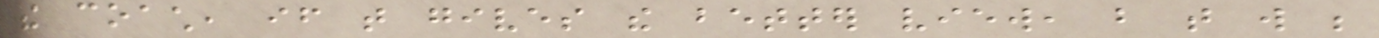the coach, if that gives the better view, but that will be
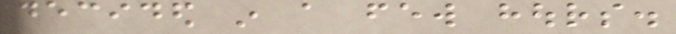decided in a few hours.
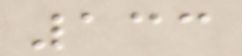133
